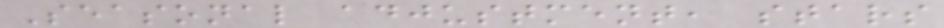Seasonal adjustment, stars
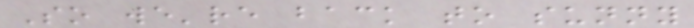So we're back to sunny
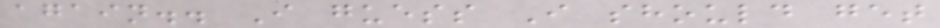again.. I guess I should get
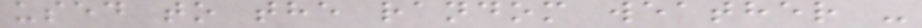used to the random weather -
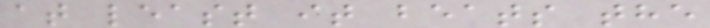at least it beats the
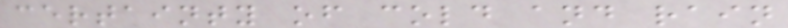certainty of cold and rain
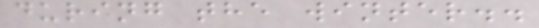during the winter..
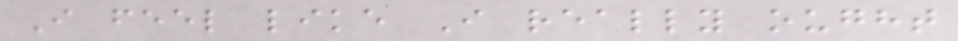I feel like I really ought
